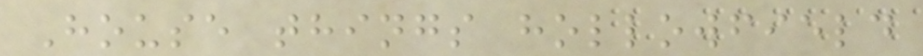House things hollowfield
